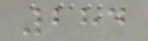284
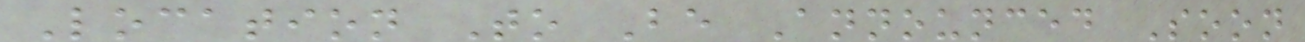Location To Be Announced Soon
